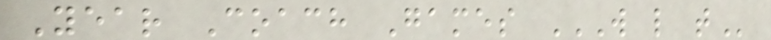Year Coach Games W L T
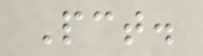Pct.
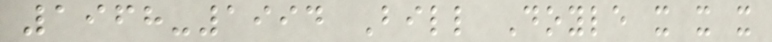1968-1994 Bill Doyle x x x
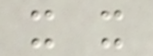x x
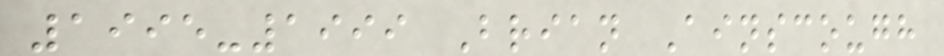1995-1999 Brian Ainscough
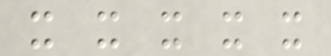x x x x x
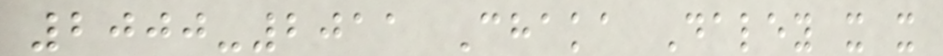2000-2011 Chaka Daley x x
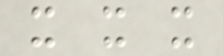x x x
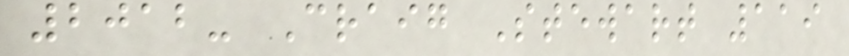2012- Craig Stewart 119
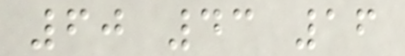60 43 16
